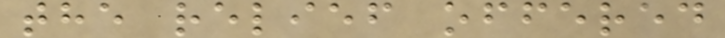the relief offered
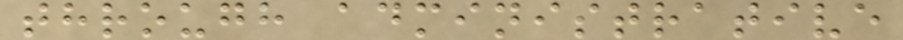through administrative
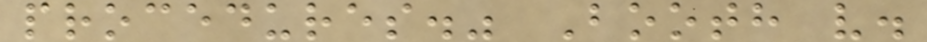procedures." Booth v.
